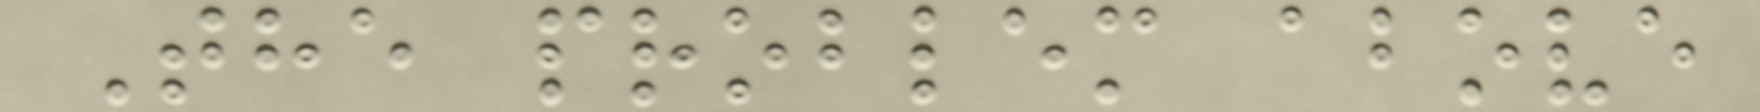The problem above
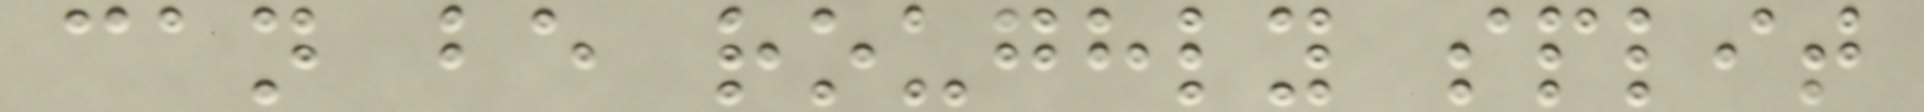can be roughly split
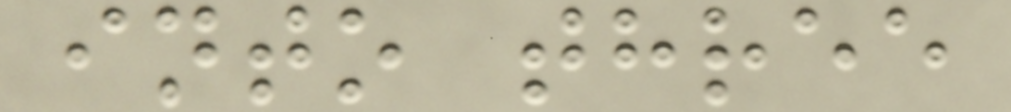into three
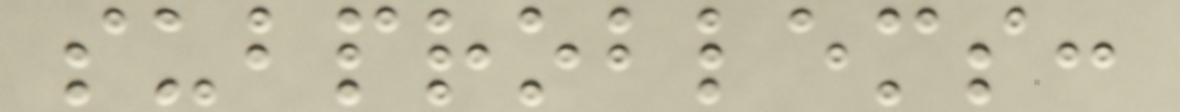subproblems:
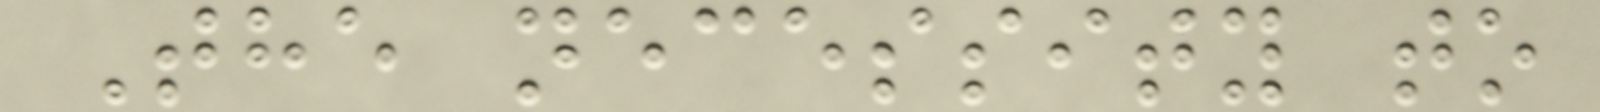The necessity to
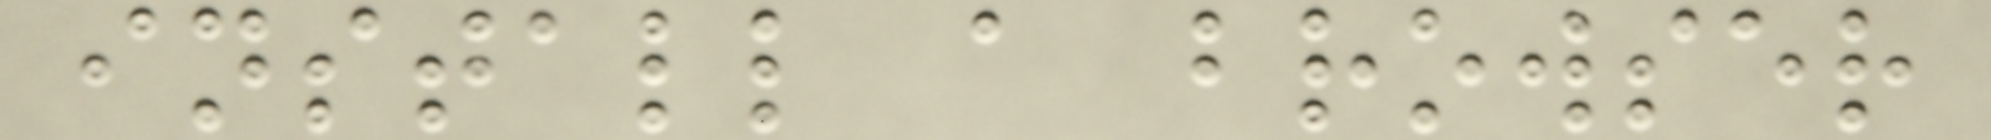install a browser
